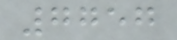7757
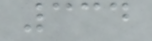334
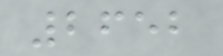2652
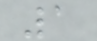1
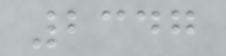2347
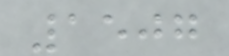1507
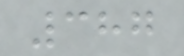387
